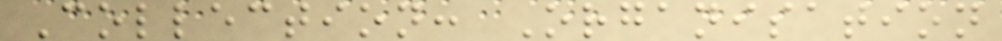Collection: Organisation
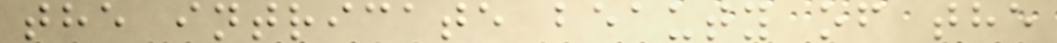the intricate beauty of the
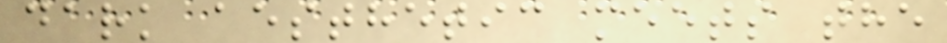dark aesthetic meets the
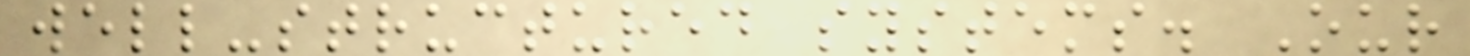well-structured systems. Our
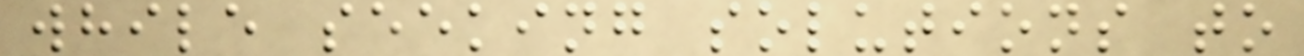while seeking solutions to
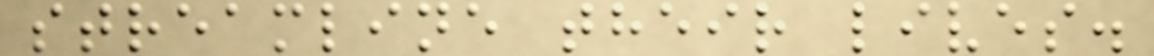streamline their lives.
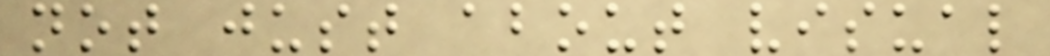not just about visual
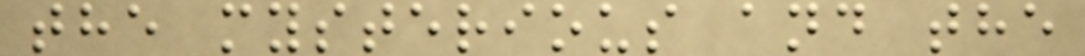the mysterious and the
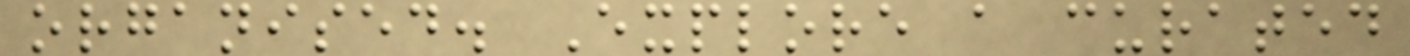organised. Explore a curated
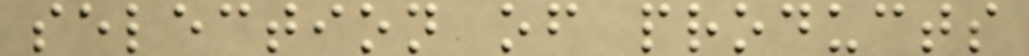selection of products
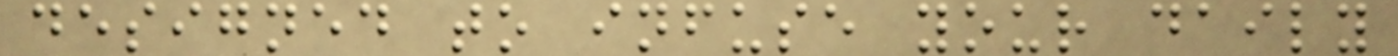designed to infuse your daily
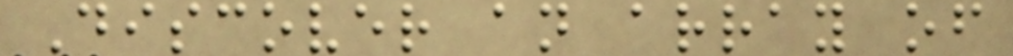Discover an array of
